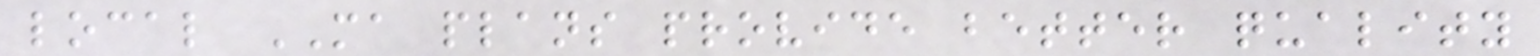local MA plans provide better quality
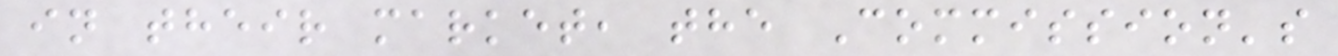in their market, the Commission's
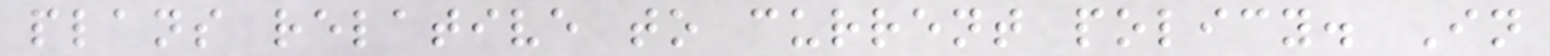plans relative to current policy. In
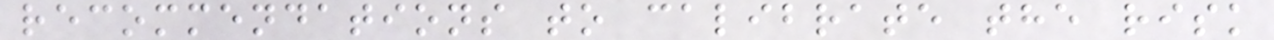recommendations to calibrate the risk
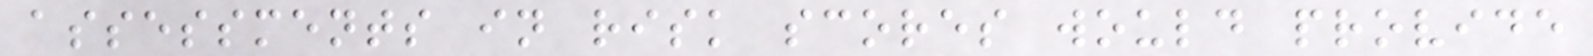assessments in risk scores would provide
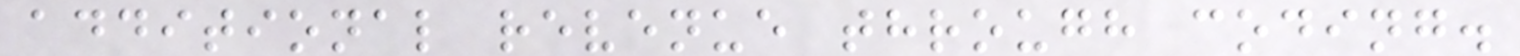additional revenue through coding.
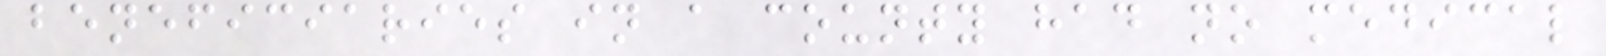beneficiaries in a county had no medical
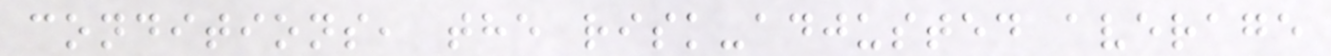conditions, the risk-adjusted average
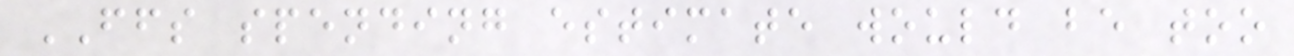FFS spending estimate would be too
